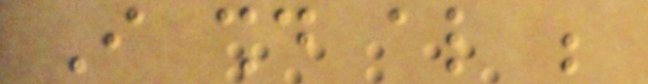I should also be
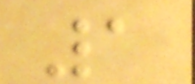1
